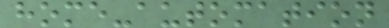home-automation
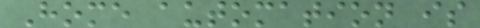Home automation is
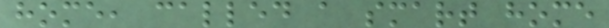home, called a smart home
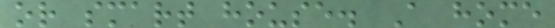or smart house. A home
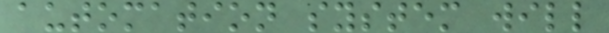automation system will
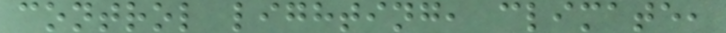control lighting, climate,
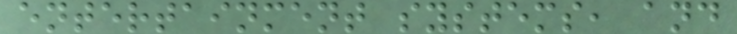entertainment systems, and
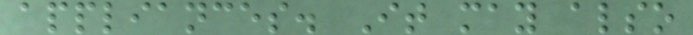appliances. It may also
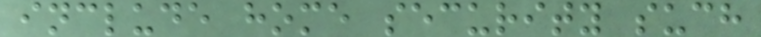include home security such
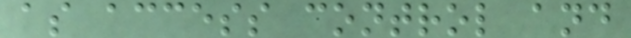as access control and
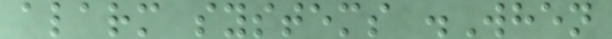alarm systems .When
